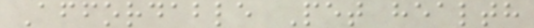Affordable Pet health
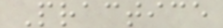Practice
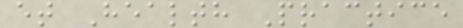et Health Practice
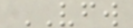VFW
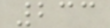233
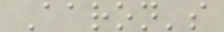Aaron's
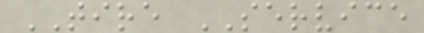TIRE SERVICE
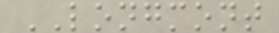LONGMONT
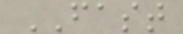FAST
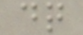dq
